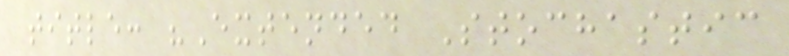title: "Extended Stochastic
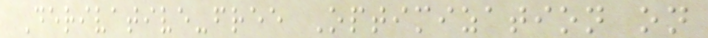Derivative-free Optimization on
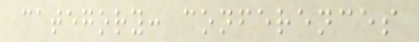category: conferences
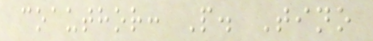coauthor: P. Tino
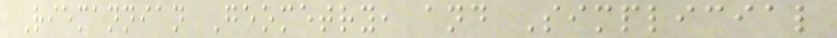Riemannian Geometry, and Simplicial
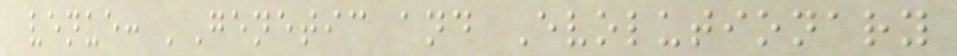venue: 'Genetic and Evolutionary
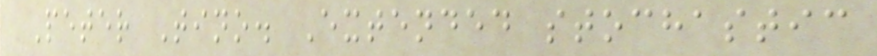Peter Tino. Extended stochastic
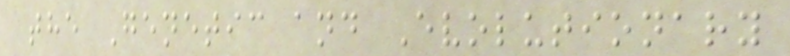the Genetic and Evolutionary
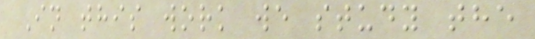In this work we study the
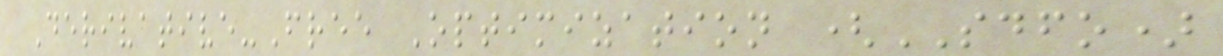Derivative-Free Optimization (SDFO)
